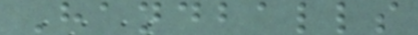Handballs
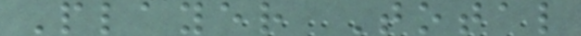Player Total
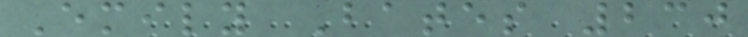Emily Bates 230
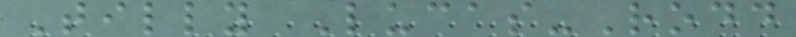Tilly Lucas-Rodd
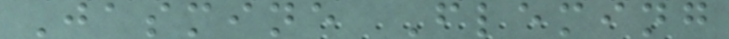Jasmine Fleming
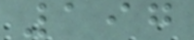197
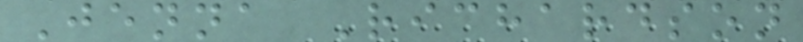Jenna Richardson
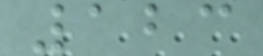123
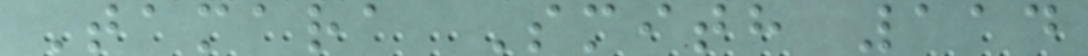Tamara Smith 114
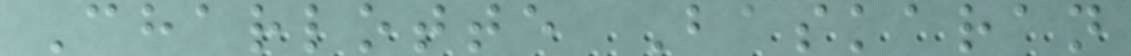Charlotte Baskaran
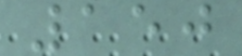150
